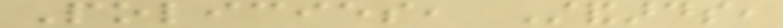Policies, Standards,
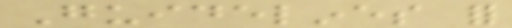Guidelines for
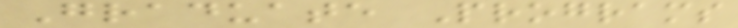Graduate Programs
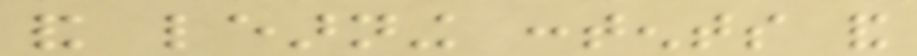and learning contents and
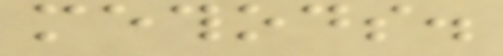methods.
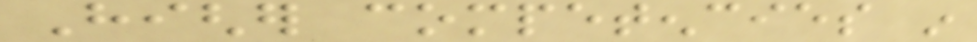Higher competencies in
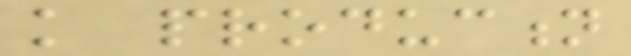knowledge production
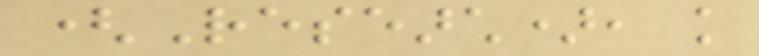(Research), knowledge
